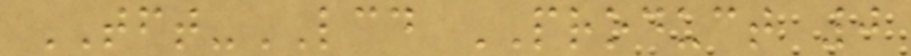TFT-LCD PRODUCT 0
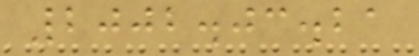2002.03.21
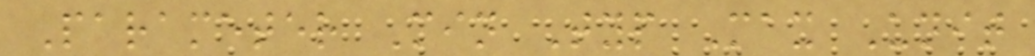Parameter Min Typ Max Unit
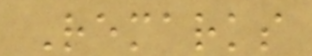Remarks
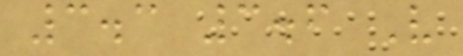3.3 3.6 V
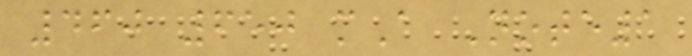460 650 mA Note1
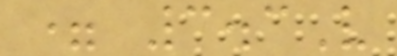= 3.3V
